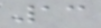13
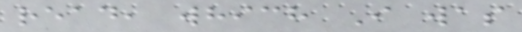read, which I was
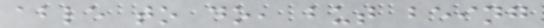able to do, but being
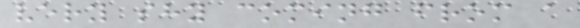very shy coming from a
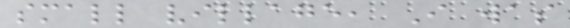small village, I was
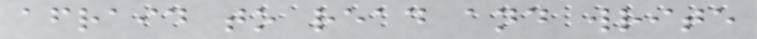afraid to read and write
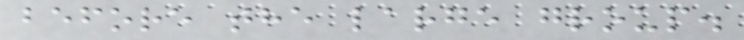before the large group.
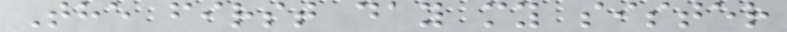The first day my sister
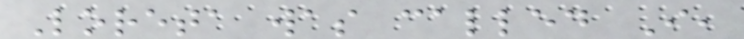Loreta was called I,
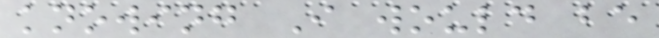knowing I would be
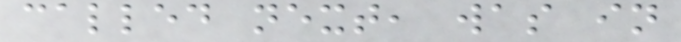called next, was in
